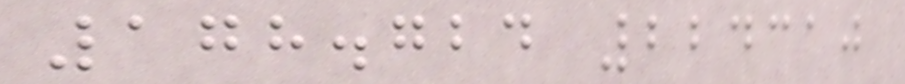178.724 224310
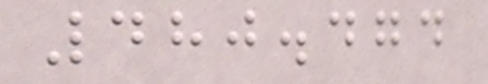480.474
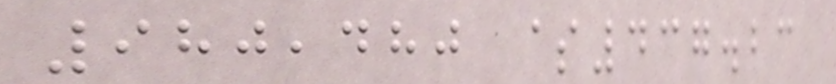980,480 $437.23
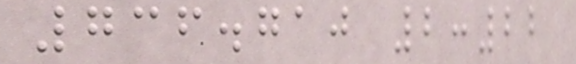736.710 2:22
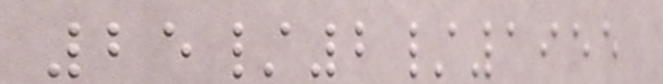25/2/1955
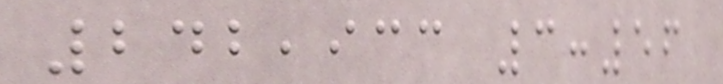242,933 3:56
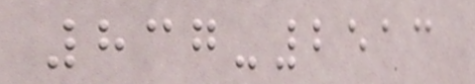837-2513
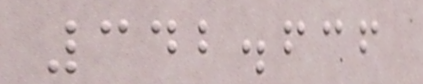342.636
